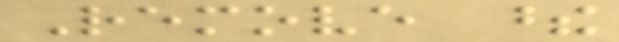Remove these
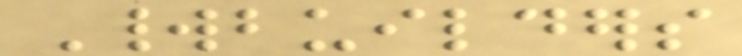Worldbuilders
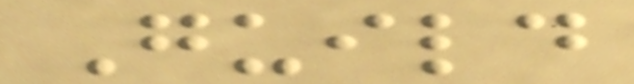Guild
